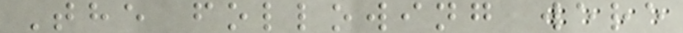The following were
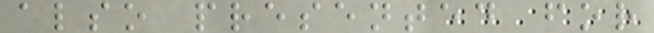also presented for
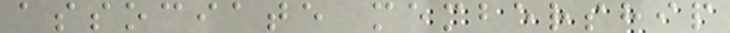associate membership
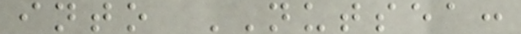into NUTSEA:
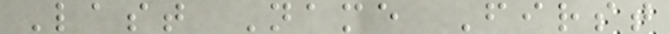Last Name First
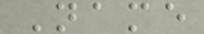Name
